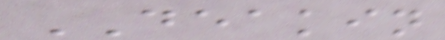DEAKIN
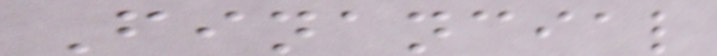Financial
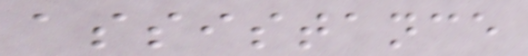assistance
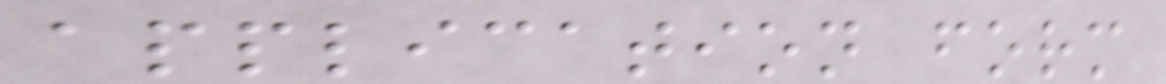application form
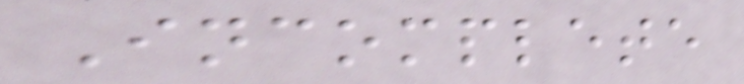Incomplete
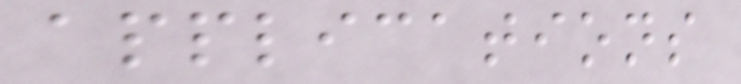applications
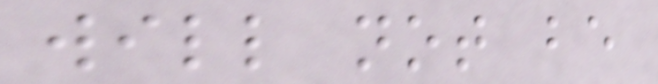will not be
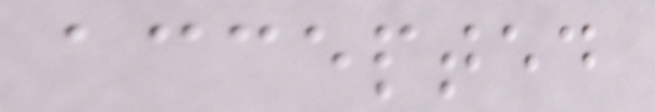accepted
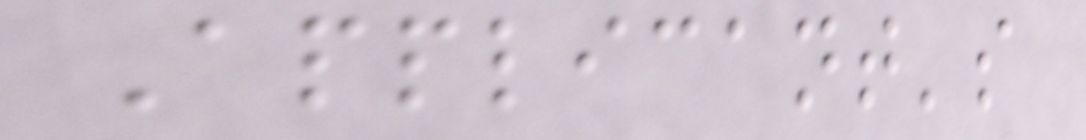Applicant's
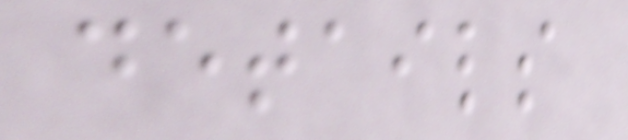details
